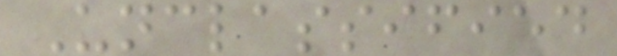Unclassified
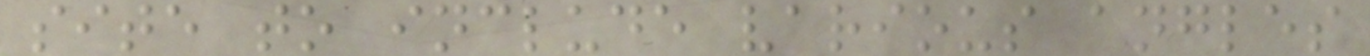site to include various angles
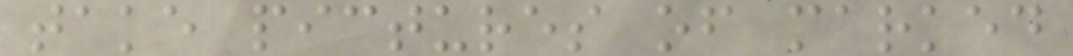take pictures of marked
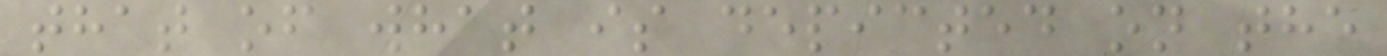that of what is depicted on the
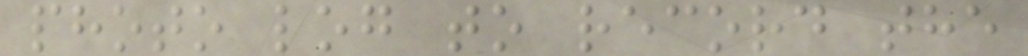photo log to record the
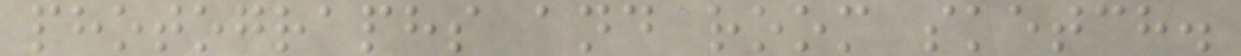photographs and room sketch.
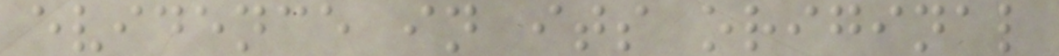evidence in its original
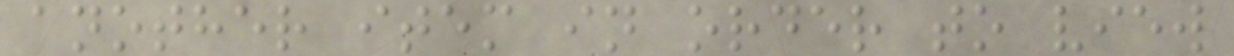another item in order to view
